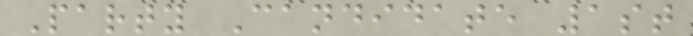Party Candidate 1st
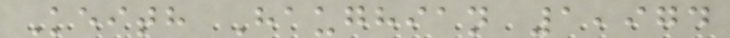Keith Haughian 1,974
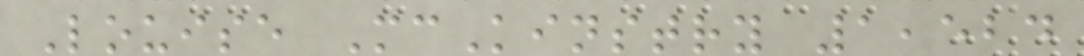Louise McKinstry 1,524
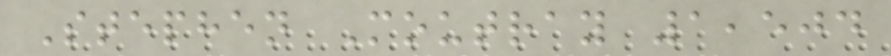Stephen Moutray 1,504
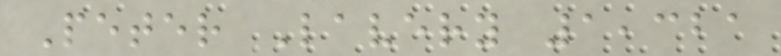Peter Lavery 1,321
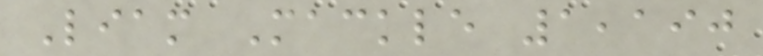Liam Mackle 1,190
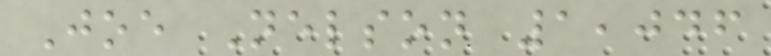Joe Nelson 1,046
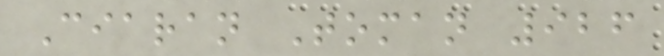Ciaran Toman 926
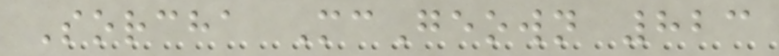Sorcha McGeown 823
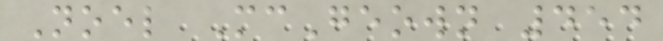Noel McGeown 454
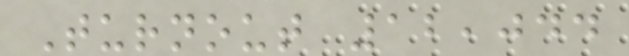Turnout 12,044
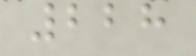228
